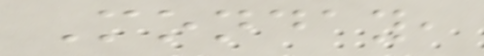Monday,
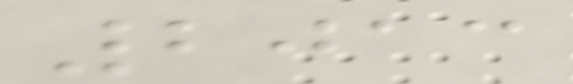2013
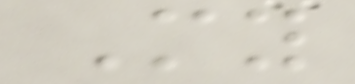My
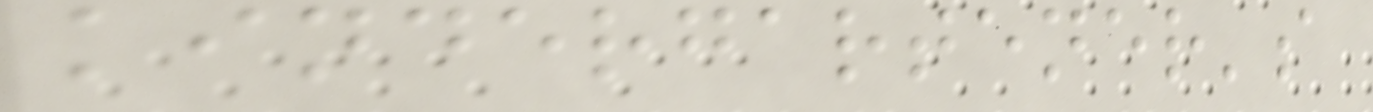kindergartener's
